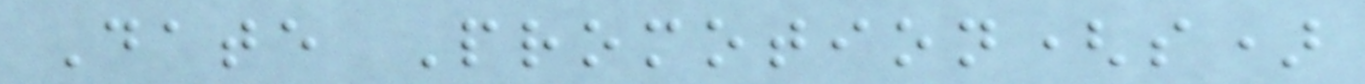Date Promotion(s)
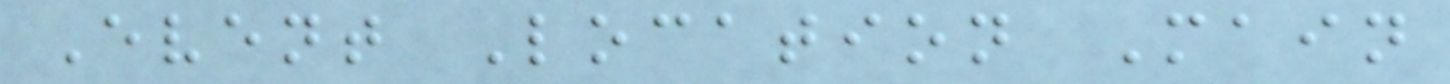Event Location Main
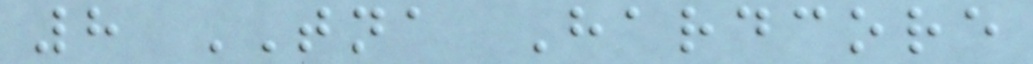8 TNA Hardcore
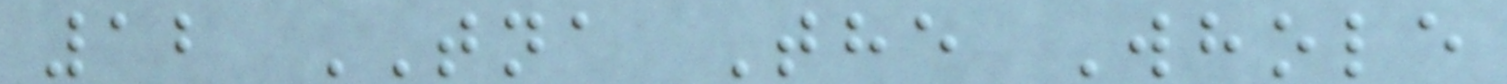12 TNA The Whole
